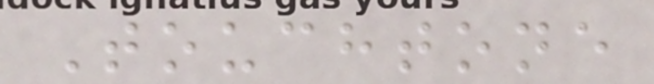Touchtone
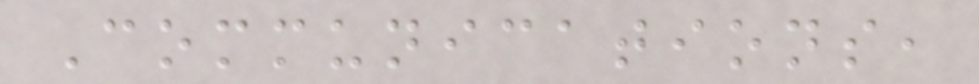Communications,
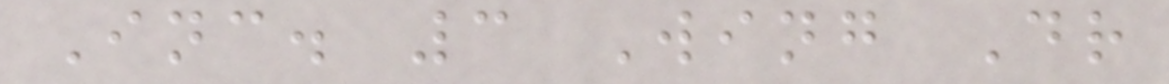Inc. 3 Wing Dr
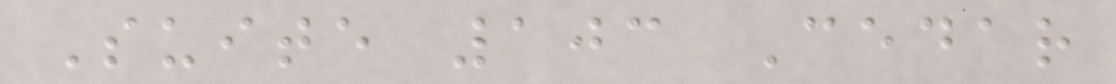Suite 103 Cedar
